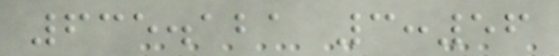635.121 3:56
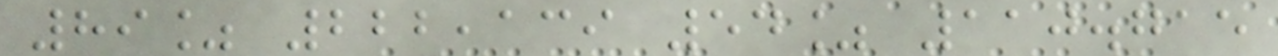89% 222,139 54% 110.715
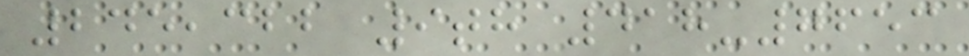245,322 9th 418-7653
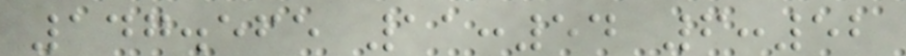147.565 11:54 6:52
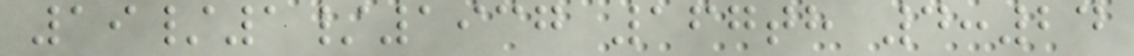19/1/1937 167th 4:24
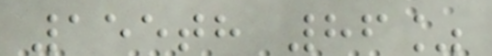155th 86%
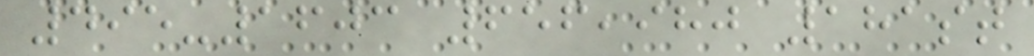495-1603 656,980 181st
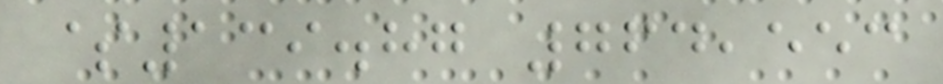$139.87 764,553
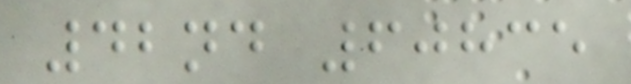42nd 60835
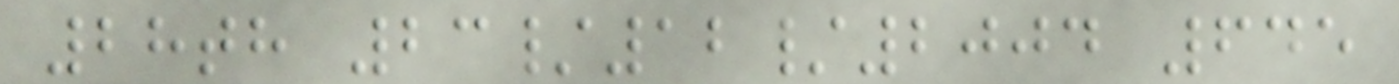28th 23/12/2004 645
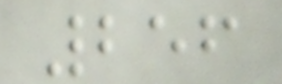256
